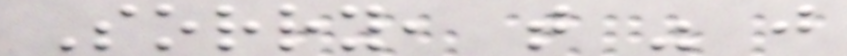Sorry, that was just
